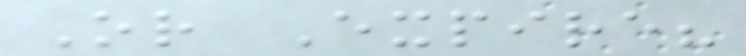Or Expire?
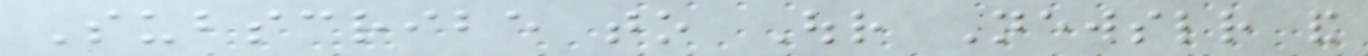Subscribe to Our Newsletter and
